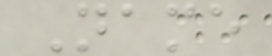Name
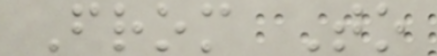From To
